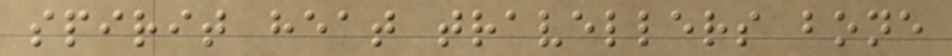spirit heat travellers bone
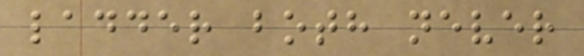ladder both never
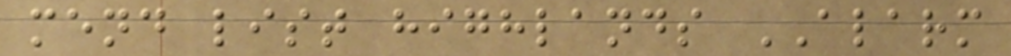mend list highlands ALARM
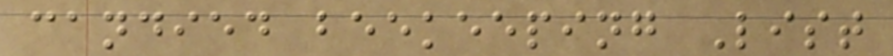candied beekeeping List
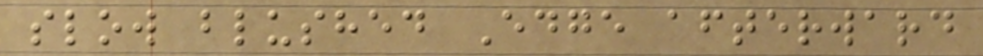slow blushed Edge afterward
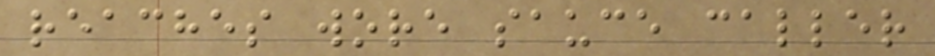reaches wore sauce caller
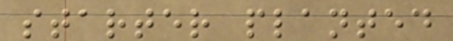starter planted
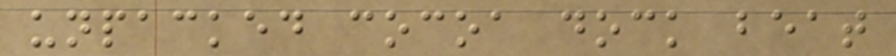unpacked cocoa dock beat
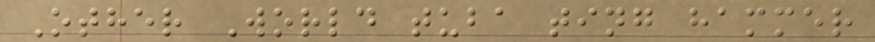Other World tuba ting hammer
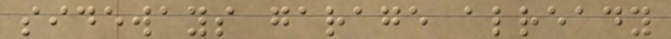sideways garage already
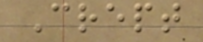Crept
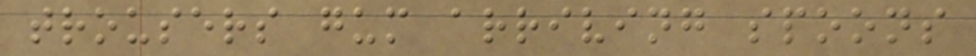trousers gum arriving spoons
